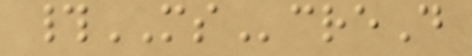#MScreD
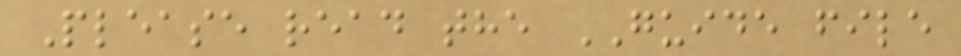Please read the GUIDE file
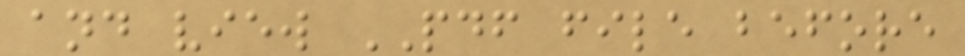and view PDF file before
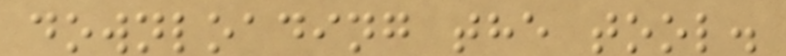downloading the tool.
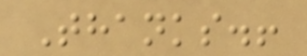Thanks.!
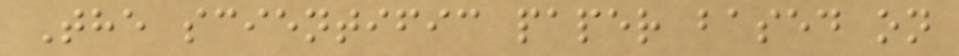The scientific paper based on
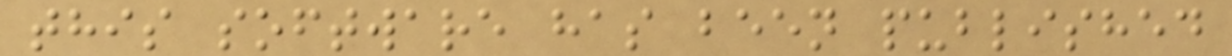this software has been published
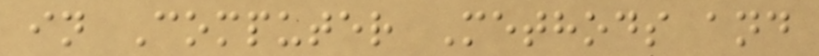in Computer Methods and
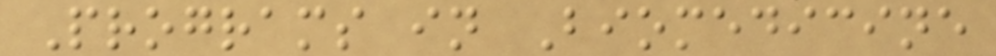Programs in Biomedicine
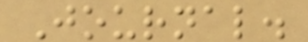Journal.
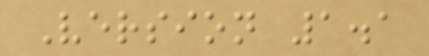Version 1.1
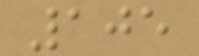105
